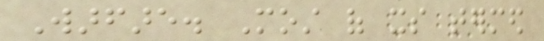Warfare. Most of its termed
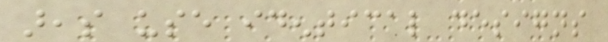areas use identical designs
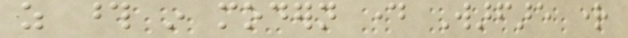as those in modern day Warfare right
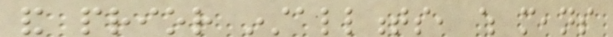and prior installments, which means
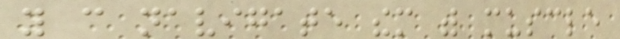you can navigate them with muscle
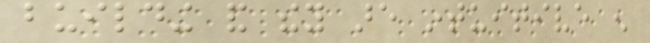building and they are intuitive enough
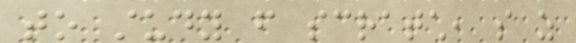to study from scratch, so as
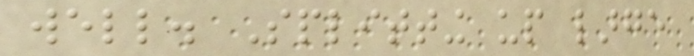well. Splitting up large
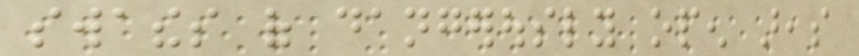swathes of dangerously open areas
